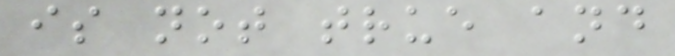is not true and
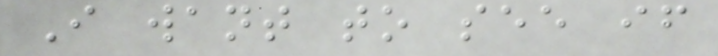I want to see if
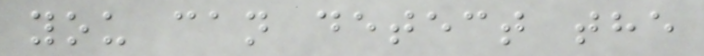you can detect the
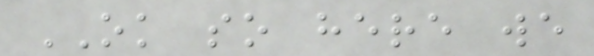OK so here we
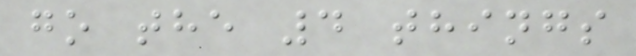go the 4 things
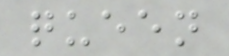queen
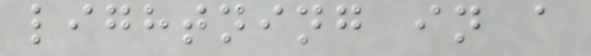lightning in a
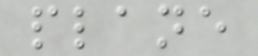plane
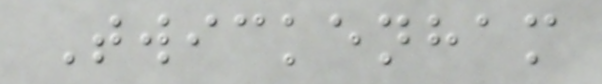Twickenham
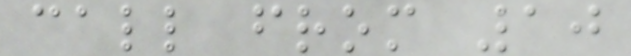call from 10
